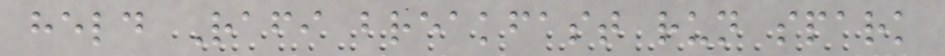held Rafi breakfast run spark
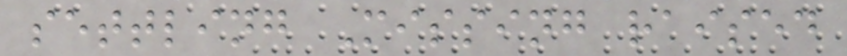settling Missing raised
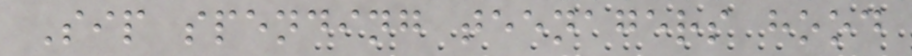Sip spending teenagers hood
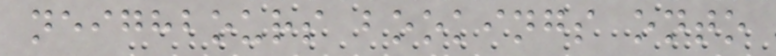neighbours bookings onto
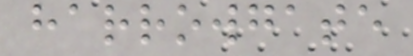harrowgate
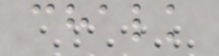chalk
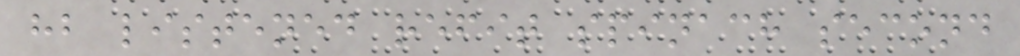hb listened refit spinach second
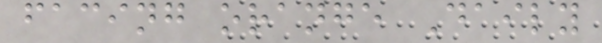facing orange Daily
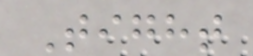Tight
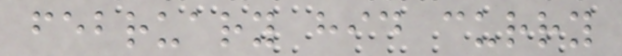february hid curry
